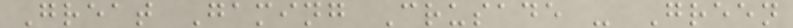Great Gaming Crusade - Green
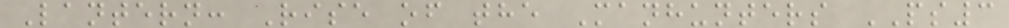Lantern: Rise of the Manhunters PS3
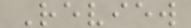Review
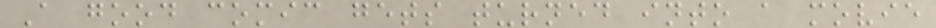A good comic gets turned into a movie
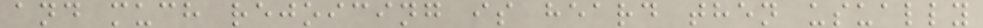and much rejoicing is heard then usually
